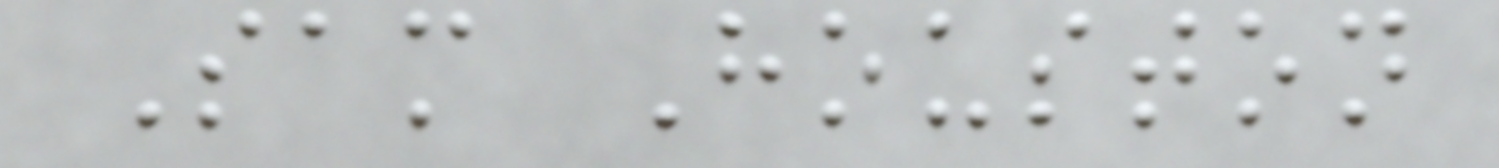Sam Houston
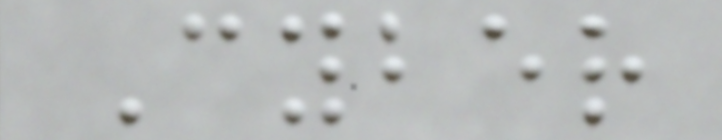Cyber
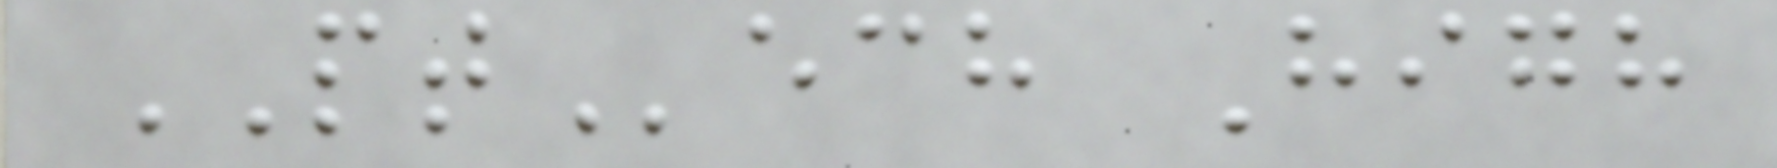PTech High
